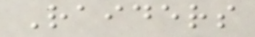Raiders
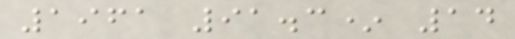1961 91.3* 14
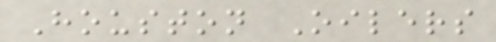Houston Oilers
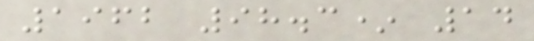1962 98.3* 14
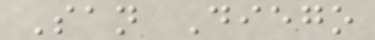San Diego
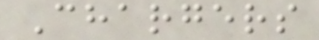Chargers
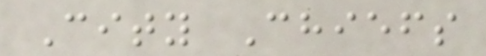City Chiefs
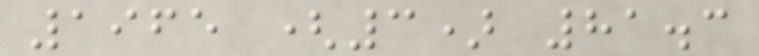1965 (3) 81.3
